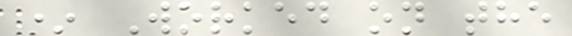* Worked on the
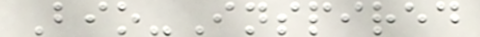Bio-Inspired
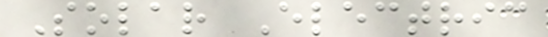Solar Electric
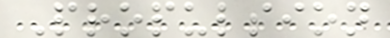Propulsion
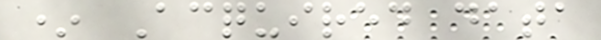* Acquired data
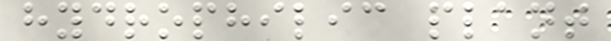hydrophilic plant
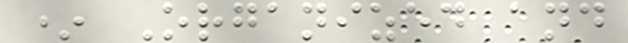* Organized and
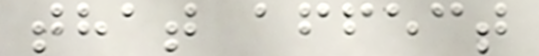that affect
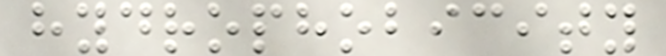hydrophobicity
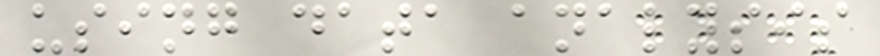using data analysis
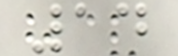14
